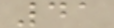41
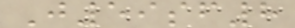J59sf8
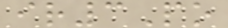ir3Po
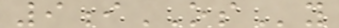9iOSy
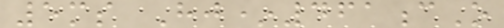5ms Hj*461cO
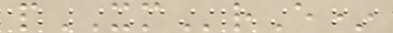pXMrE*
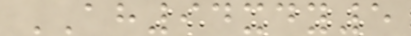AH94xdy5
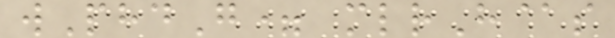wPhdG= mlrH@s
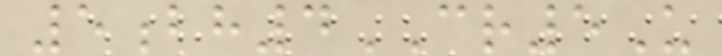5bh4CR5U
